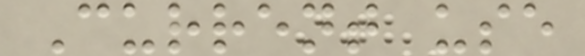Current use
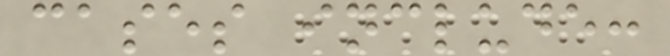cases include:
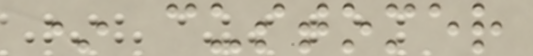* customer
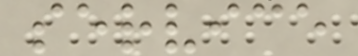service
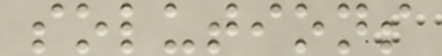solutions
